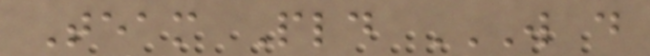Team Pld W D
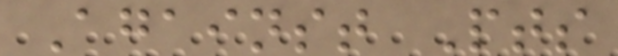Against Pts
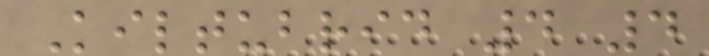Kiltubrid 4 4
